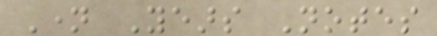Name Years Notes
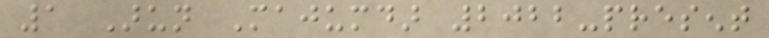1 Arun Majumdar 2022-present
